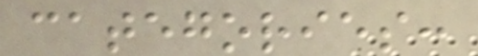categories:
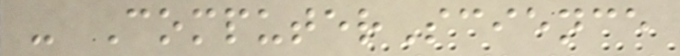- ComputerScience
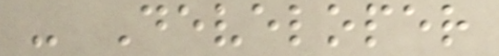- Developer
